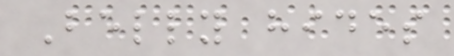Belly hides
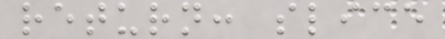return: slice
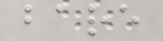bare
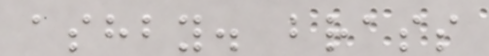ashby. brass
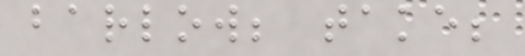barlow; take;
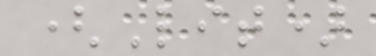(Lit)
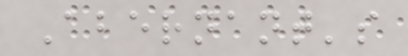Abernant's
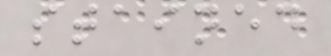stained
